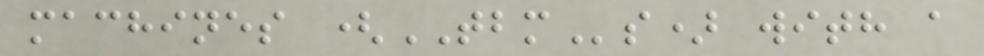machines (TBMs) with a
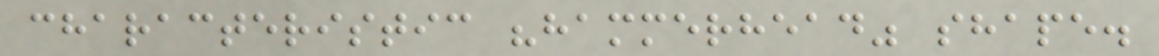characteristic "hammerhead" shape.
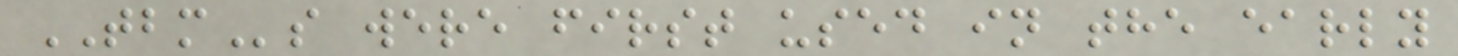TBMs were first used in the early
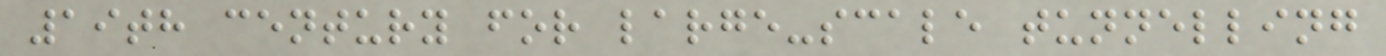19th century for large-scale tunnelling
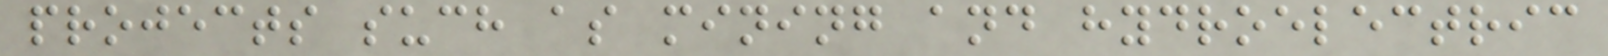projects such as mining and hydroelectric
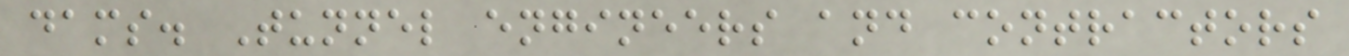dams. Tunnel engineers and contractors
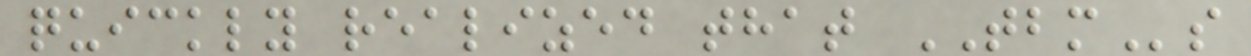quickly realized that TBMs
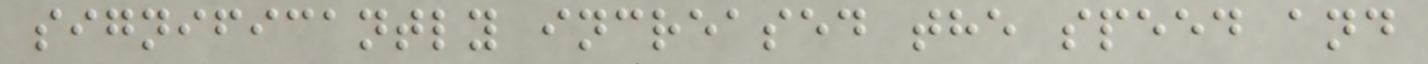significantly increased the speed and
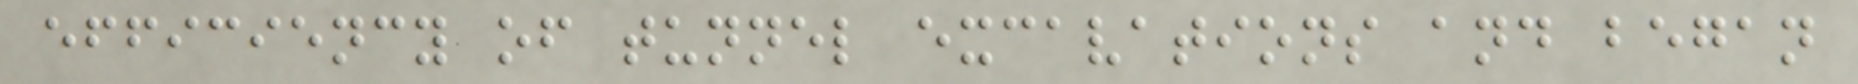efficiency of tunnel excavations and began
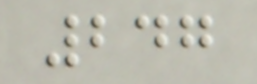247
